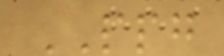PPG
